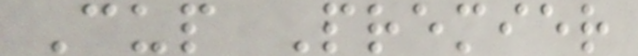Cup Premier
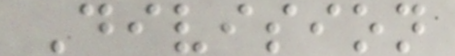Division
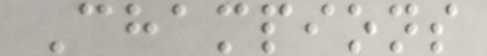Champions
